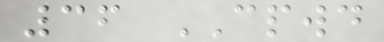36 CPWD
